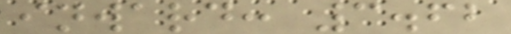inward: 3.62
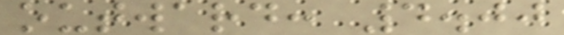outward: 4.00
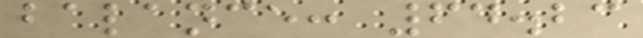balance: 64.23
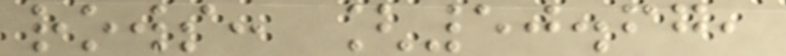rows: [50.67,
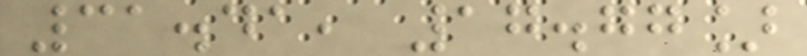31.41, 17.77]
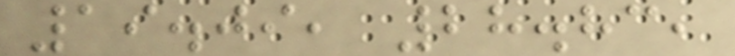19.09, 28.83,
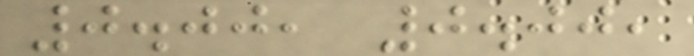0.00, 0.00,
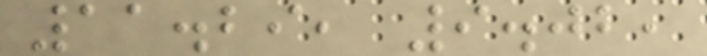11.29, 9.02,
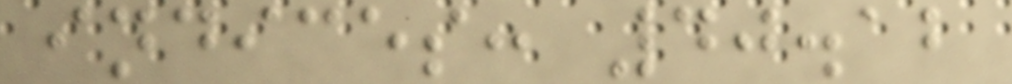indices: 40.12
